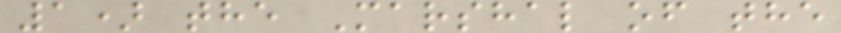1) the Marshal of the
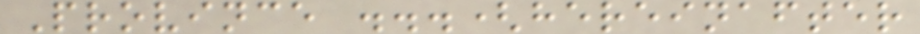Province ...(hereinafter
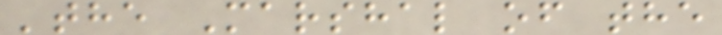'the Marshal of the
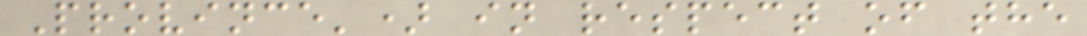Province') in respect of the
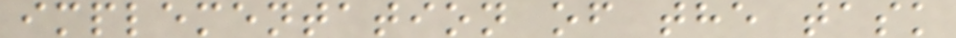implementation of the task
